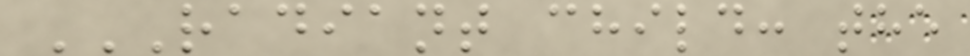RADIANT CHILD: THE
